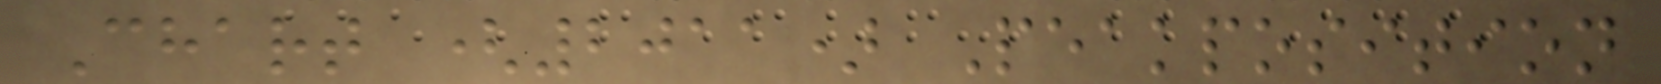Chart (2011) Peakposition
